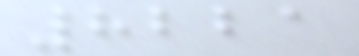8221
